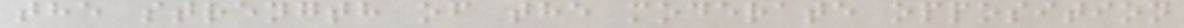the strength of the moderate opposition
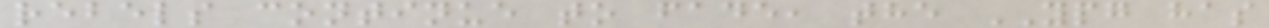rebels continue to fade, the YPG has
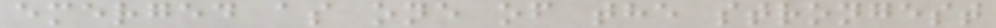emerged as one of the strongest
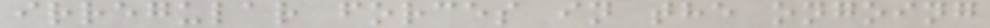irregular forces in the ongoing
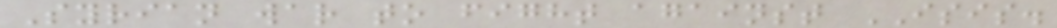Syrian war to fight against ISIS.
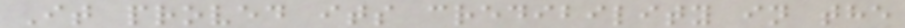It proved its credibility in the
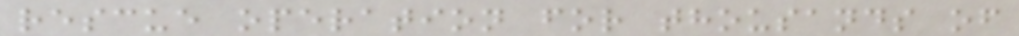rescue operation for thousands of
